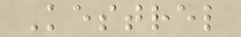Kestrel
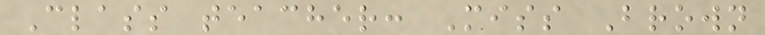Class teacher: Miss Brown
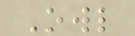Owl
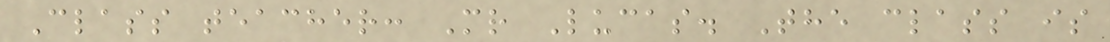Class teacher: Mr Lucas. The class is
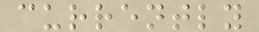currently
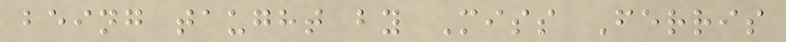being taught by Miss Ferris
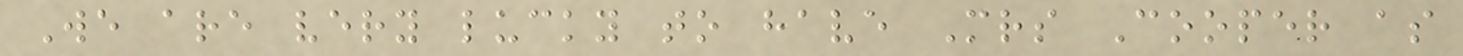We are very lucky to have Mrs Cooper as
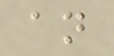an
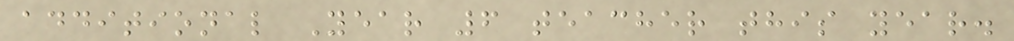additional Year 6 teacher this year.
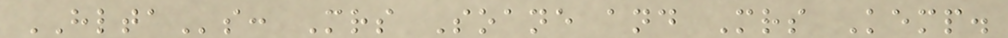HLTAs: Mrs Soane and Mrs Kemp.
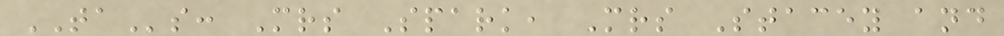TAs: Mrs Spark, Mrs Stacey and
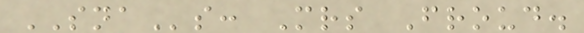SNAs: Mrs Froud.
